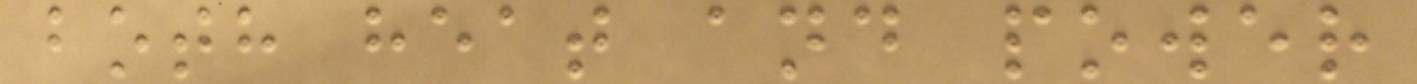both heat and power
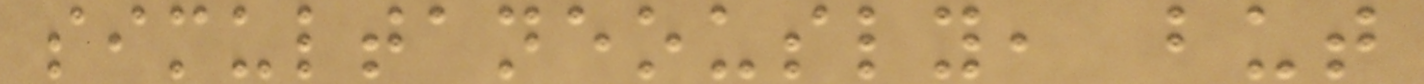simultaneously, but
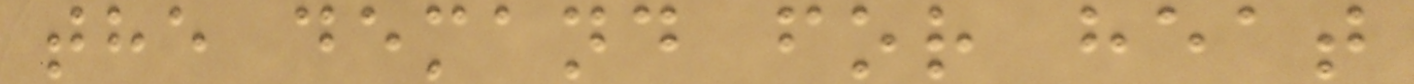the demand for heat
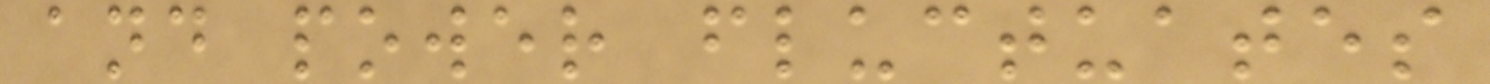and power fluctuates
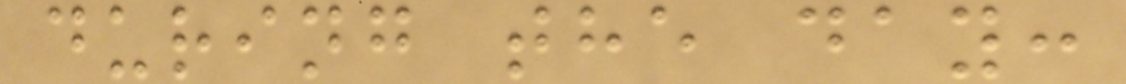during the day:
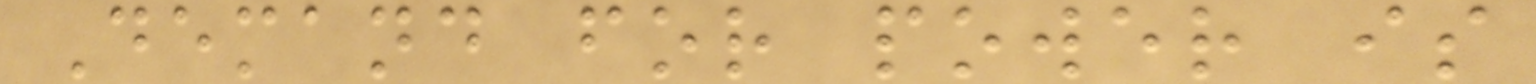Demand for power is
